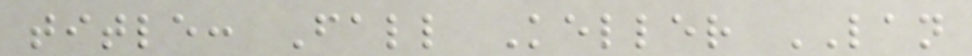title: Fall Keller LAN
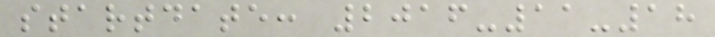startdate: 2016-11-18
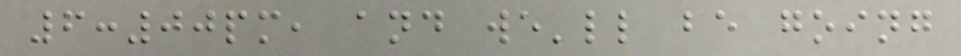6:00pm, and we'll be going
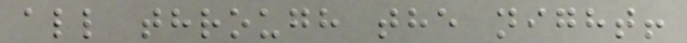all through the night!
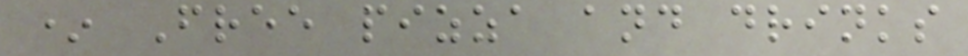* Free pizza and drinks
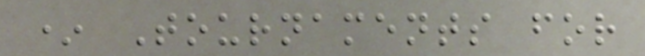* Tournaments for
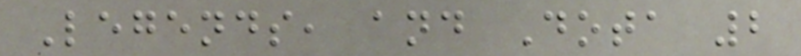Legends, and Dota 2
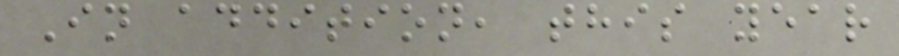In addition, this year
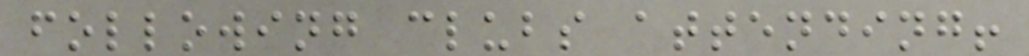following clubs attending!
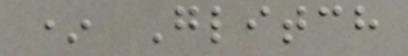* Glitch
